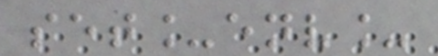set_env_
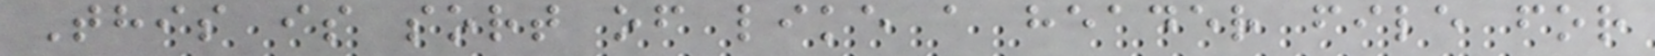This is sort of like a header file for
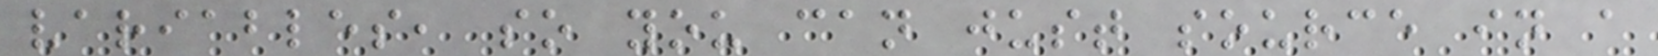variables, so you can just source in a
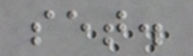set.
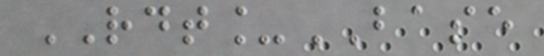RDT_BASE
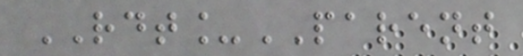RDT_PARENT
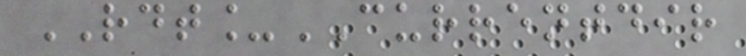RDT_CURRENTDIR
